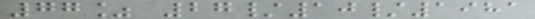77% 27/10/1981
